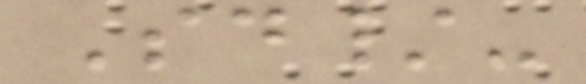Sd/-
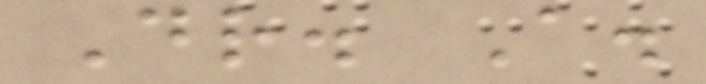Dr. A.
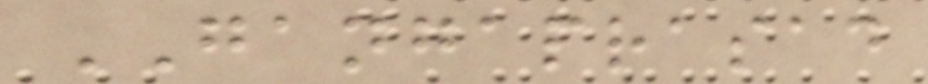GANGAPRASAD
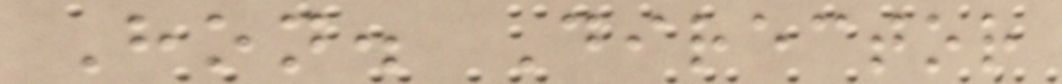Hon. Director
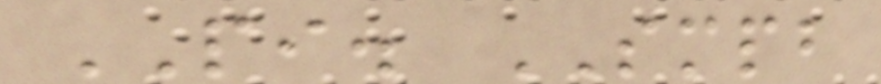PI. SMPB
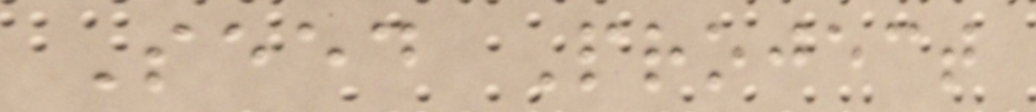Seed Project
